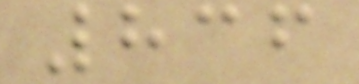836
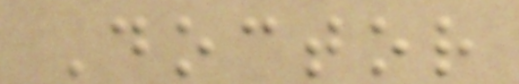Doctor
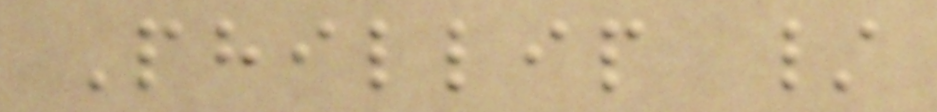Phillip /
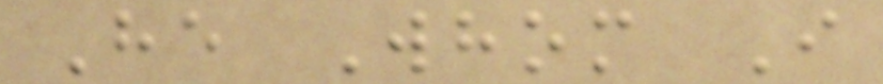He Whom I
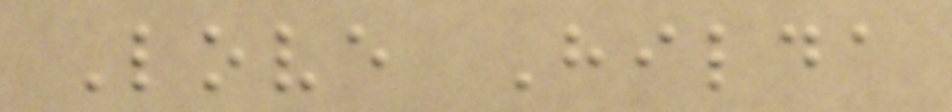Love Hilda
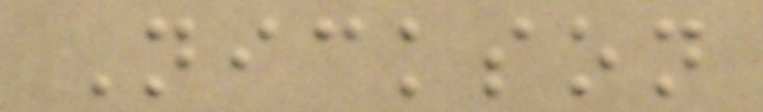Nickson
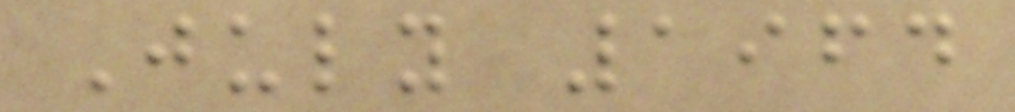July 1964
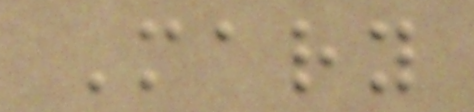Mary
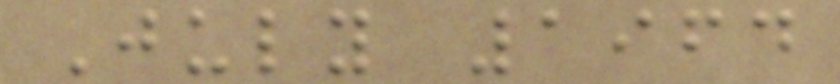July 1964
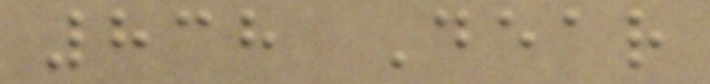838 Dear
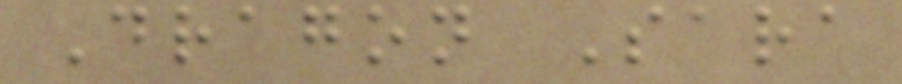Dragon Sara
